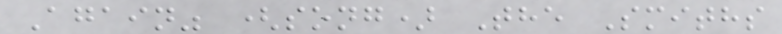Again" (song) The Smiths
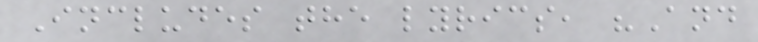Includes the lyrics, "And
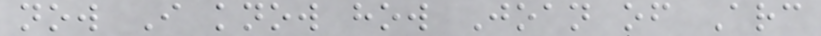now I know how Joan of Arc
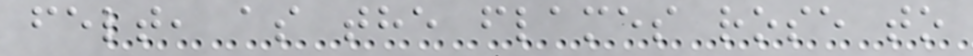felt, as the flames rose to
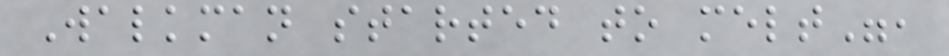Walkman started to melt",
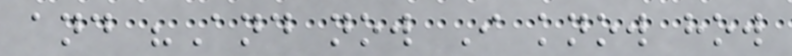and "And now I know how
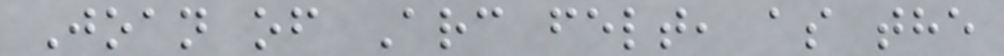Joan of Arc felt, as the
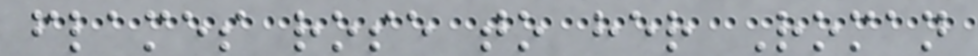flames rose to her Roman
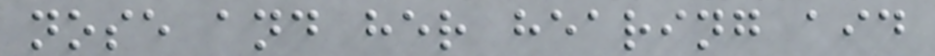nose and her hearing aid
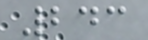243
